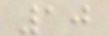10
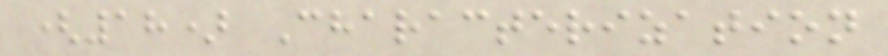(18) Characterization
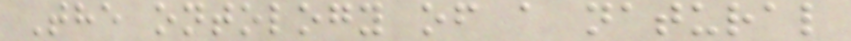The ontology of a natural
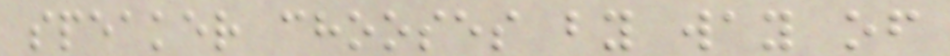speaker chooses by way of
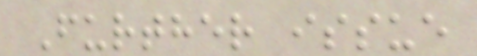Further issue
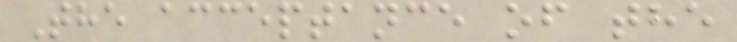The acceptance of the
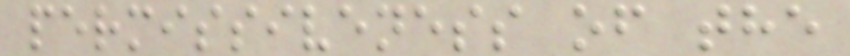permissiveness of the
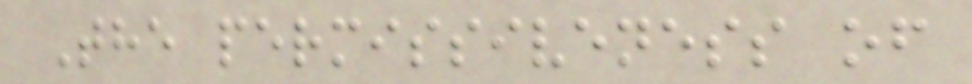The permissiveness of
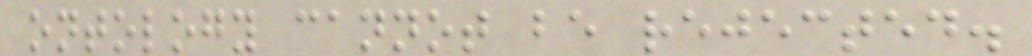ontology cannot be rejected.
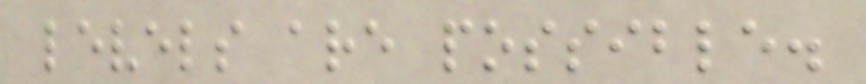levels are possible.
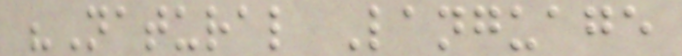"Natural Language
